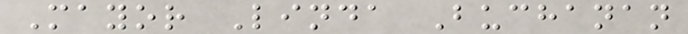Mayor Linda Buchanan
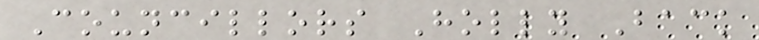Councillors Holly Back
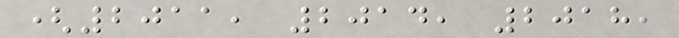(2011, 2014, 2018,
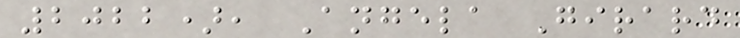2022), Angela Girard
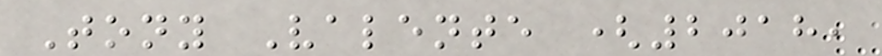Tony Valente (2018,
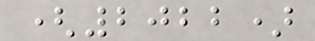(2022)
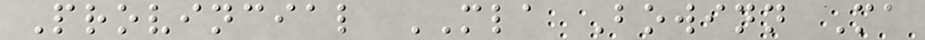Provincial MLA Bowinn Ma
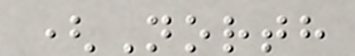(North
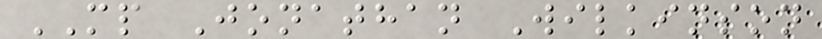MP Jonathan Wilkinson
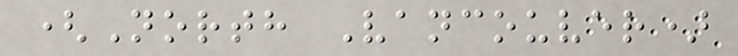(North Vancouver)
